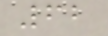62
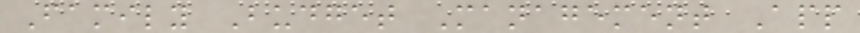Family Budget Management App
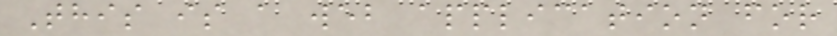This is a web application for
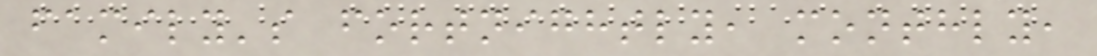family's fortnightly, monthly,
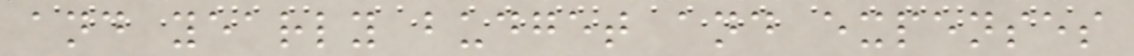and yearly budget and expenses
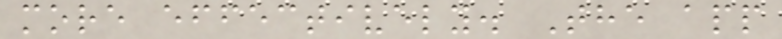more effectively. The app
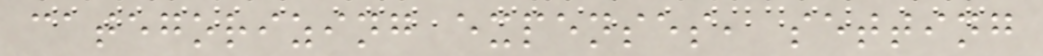categorizing expenses, setting
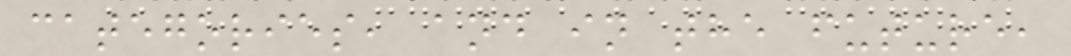categories, and in the future,
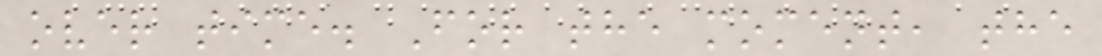over time. For the moment, the
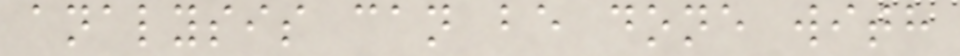analysis can be done with
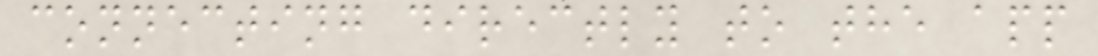connecting directly to the app
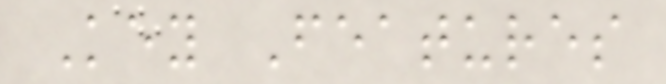Key Features
